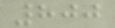800
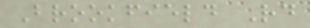Brookfield Rd
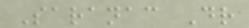Saranac Dr
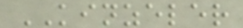KINZELER
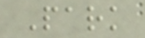Park
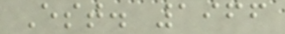Est. 1966
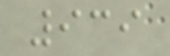939
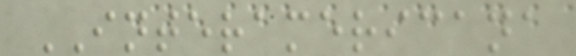INTERAMERICANA
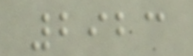2923
